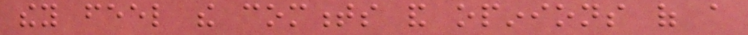they feel the comments and opinions of a
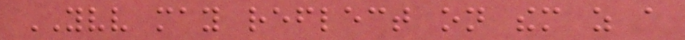YVV may reflect on them as a
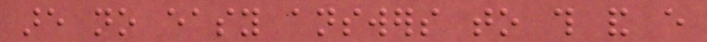are no easy answers to this and every
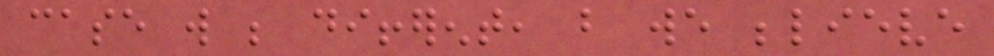case will be different, but we believe
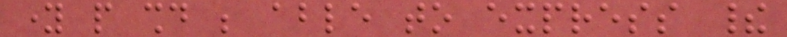young people should be able to express their
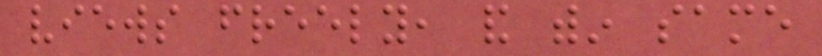views freely, and within same
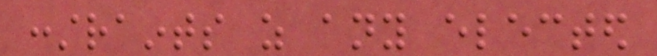constraints as any elected
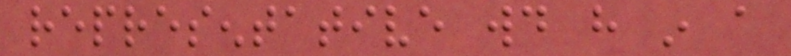representative would have in a
